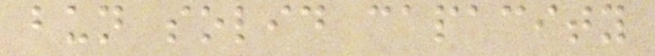bun solid capacity
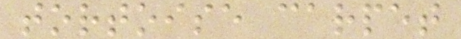tortoise carpet
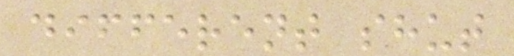different shut
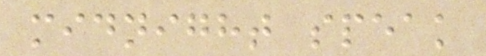midnight speak
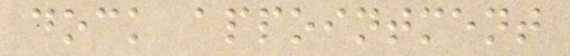dock appointment
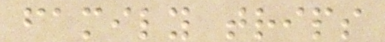family trips
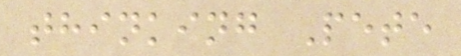thinking Pete
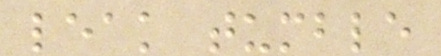leak tumble
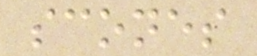scones
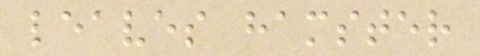leaves hamster
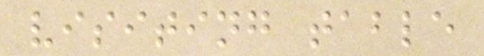visiting table
